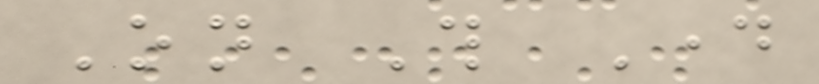On This Day
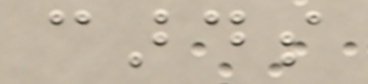cards
